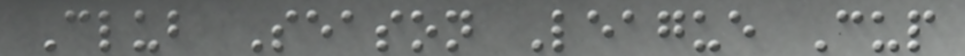Club Season League Cup
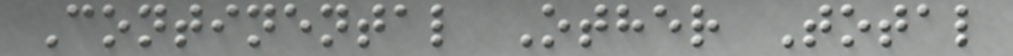Continental Other Total
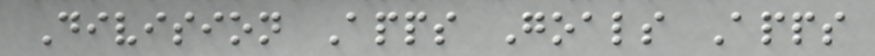Division Apps Goals Apps
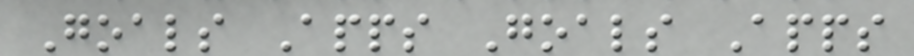Goals Apps Goals Apps
